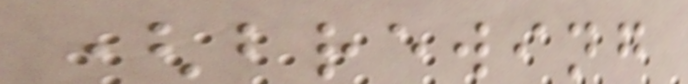(brewing
